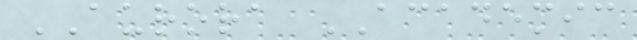AURORA ACADEMIC
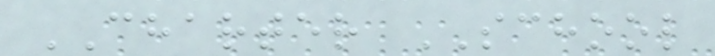CHARTER SCHOOL
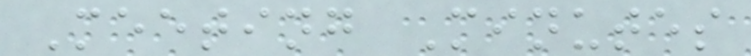Meeting Minutes
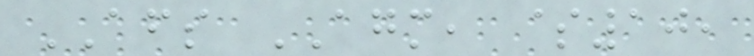AFS AGM, $10,
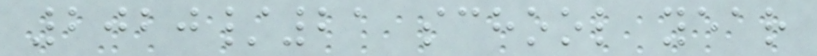2020/21 school year
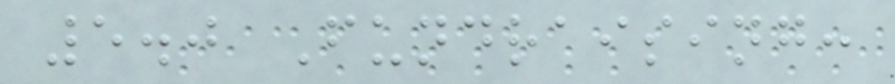5.0 Fundraising:
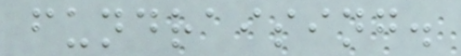fundraising.
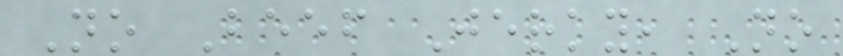No Beef Jerky, No
